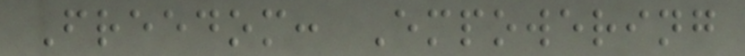Freedom: Empowering
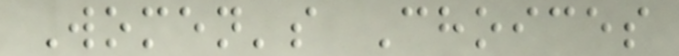Women's Choices
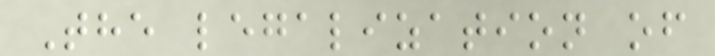The legalization of
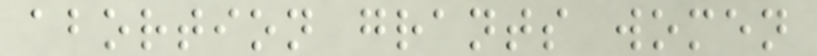abortion grants women
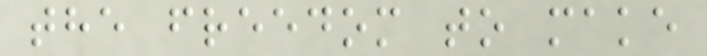the freedom to make
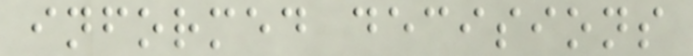informed decisions
